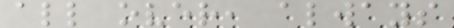all over, always
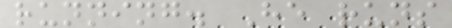running. He runs
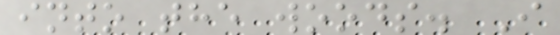into the woods. I
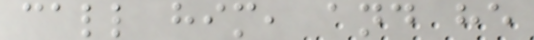call him, and he
